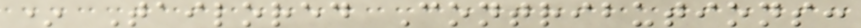* Tailored Contributions:
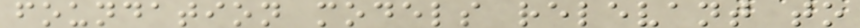foundation models relevant to
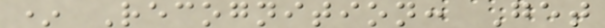* Recognition: Get
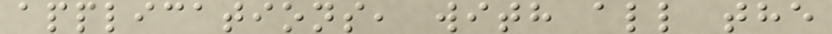applications, with all the
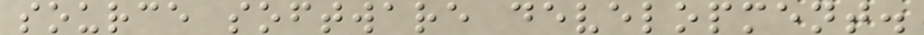source software development.
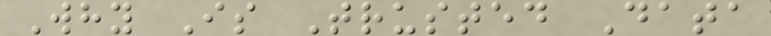Why Is Trusted Data
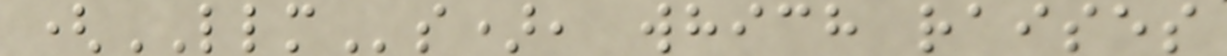(LLMs), which raises
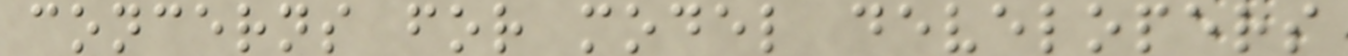concerns for model developers
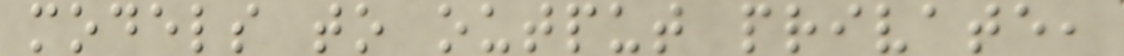models to output private,
